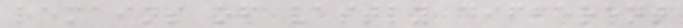remains of vastly different
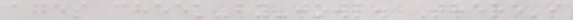ages cheek-by-jowl. There's
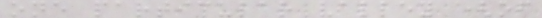one particular valley (of
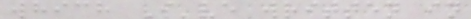which I've written in
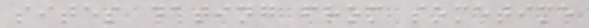sites dating from sometime
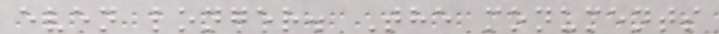even longer. The monuments
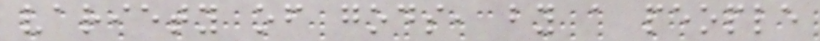variety of gods, by a people
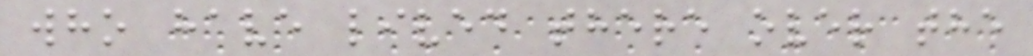who have lived there over the
